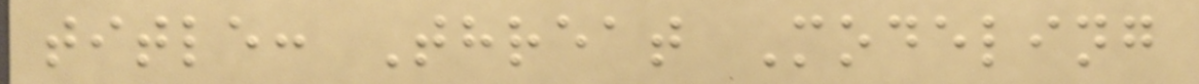title: Threat Modeling
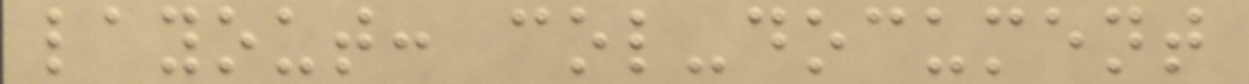layout: col-document
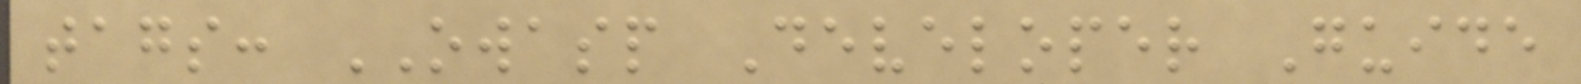tags: OWASP Developer Guide
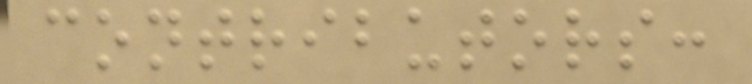contributors:
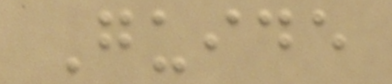Guide
